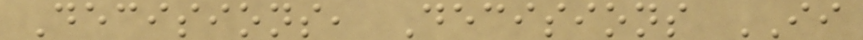Decisions, Decisions II
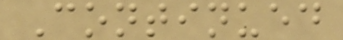Continued
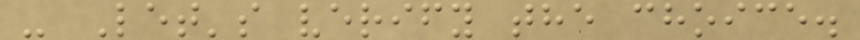- Let's verify the choice.
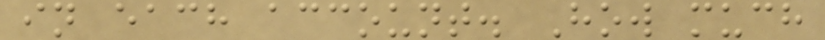in each account. How much
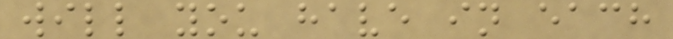will you have in each
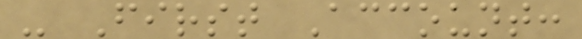- First Account:
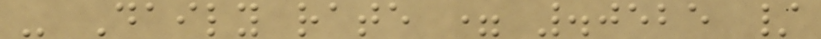- Daily rate = .0525 /
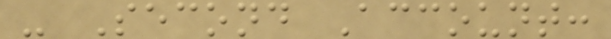- Second Account:
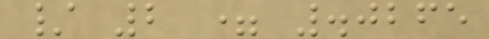/ 2 = .0265
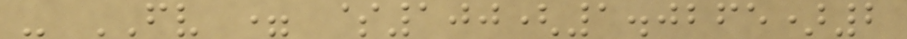- FV = $100(1.0265)2
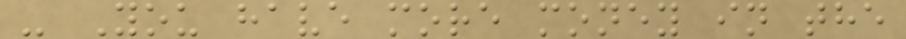- You have more money in the
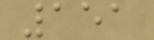151
